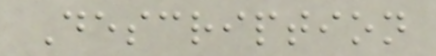Description
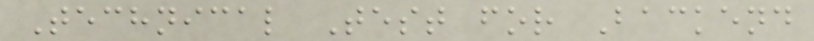Technical Test for Backend
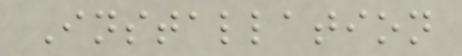Installation
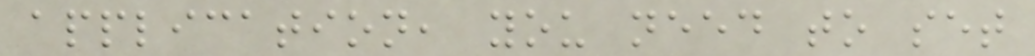application, you need to set
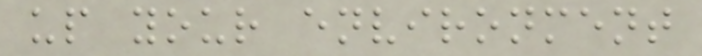up your environment
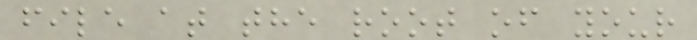file at the root of your
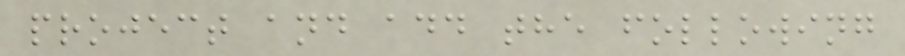project and add the following
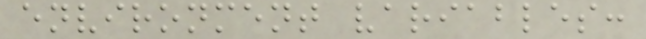environment variables:
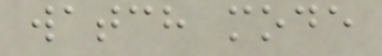watch mode
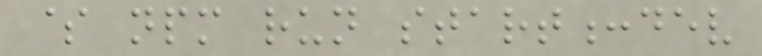$ npm run start:dev
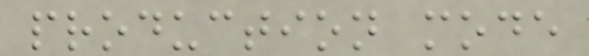production mode
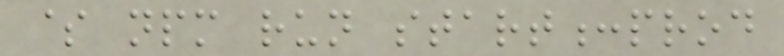$ npm run start:prod
